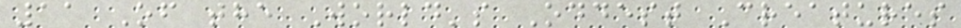11 Of the World's Oddest Creatures
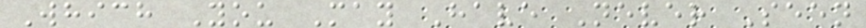Which You May Have Never Seen
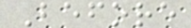Before
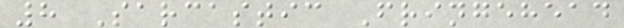8 Sarcastic Fringehead
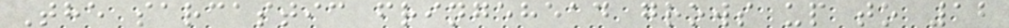The sarcastic fringehead grows up to 12
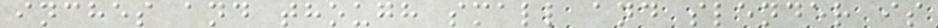inches and though small and slender is
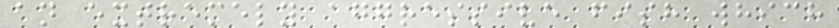an extremely aggressive fish which
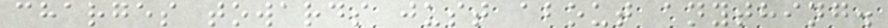charges towards just about anything.
